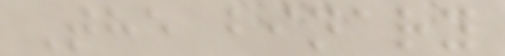The binary
